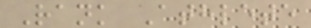Rank Athlete
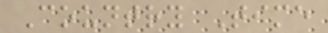Country Time
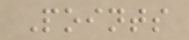Points
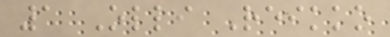1 Olli Reikko
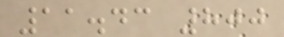11.43 800
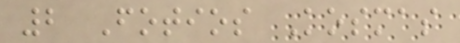2 Fotios Kosmas
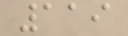119
